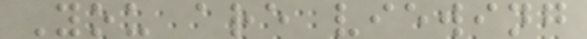You are viewing
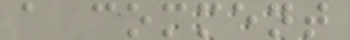a comment
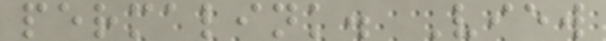permalink. View
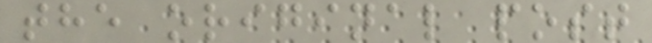the original post
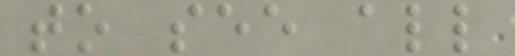to see all
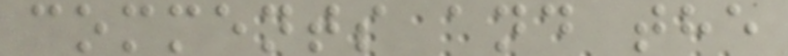comments and the
